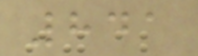841
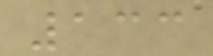133
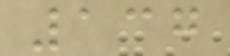137
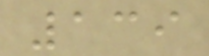139
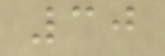30
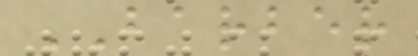BARBER
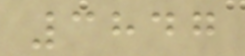3847
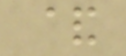&
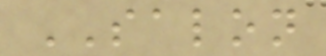SALON
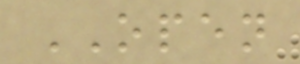OPEN
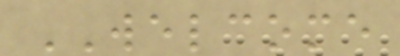WELCOME
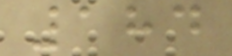184
